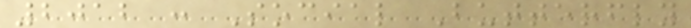2012 : Social Butterfly
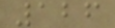126
